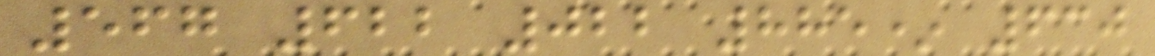567 622 022 885* 630
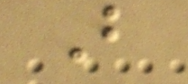B
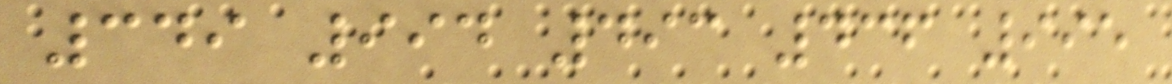349 994 493 436 995
